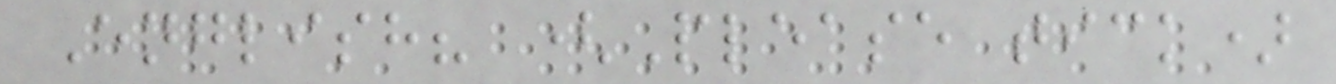English? (Please tick)
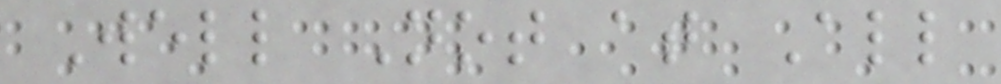Well Not at All
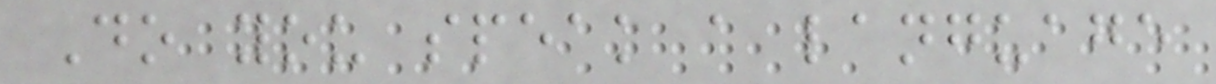Do you speak a language
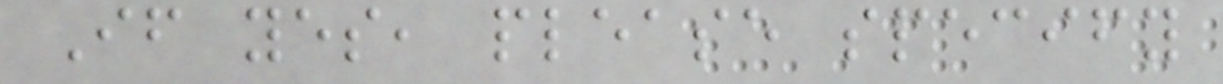If yes, please specify
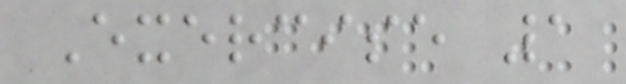Exercise 1
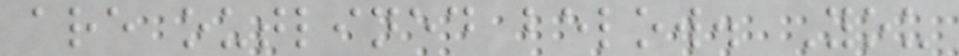are outlined below. You
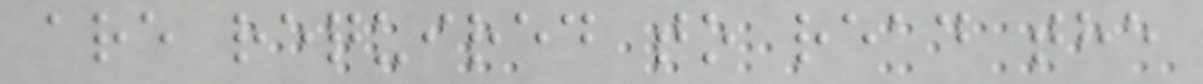are required to read the
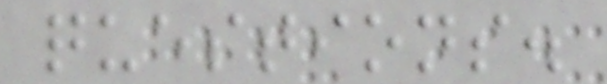questions.
